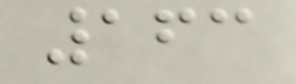163
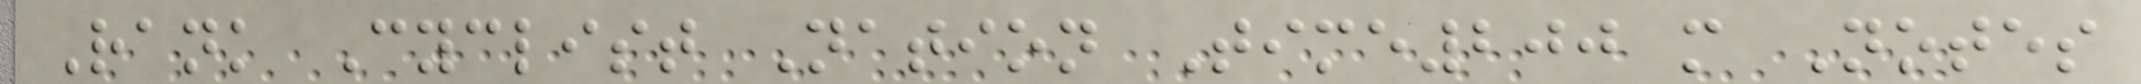Rank Cyclist Nation Time200 m Notes
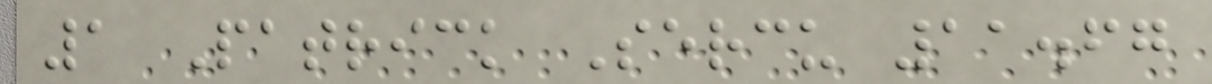1 Patrick Sercu 11.67
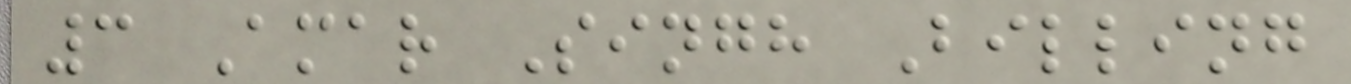3 Amar Singh Billing
